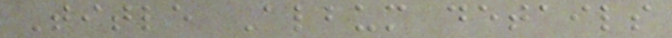Title Album details
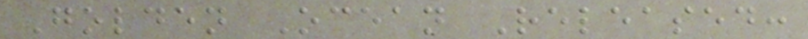Golden Ocean Released:
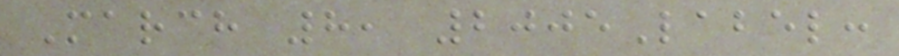March 8, 2005Label:
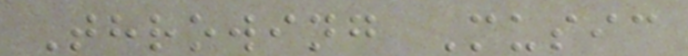Throwing Music
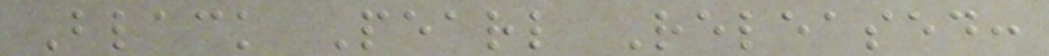Black Pearl Released:
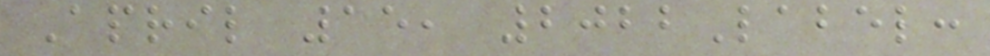April 15, 2022Label:
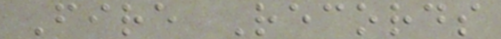Fire Records
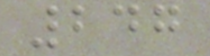247
